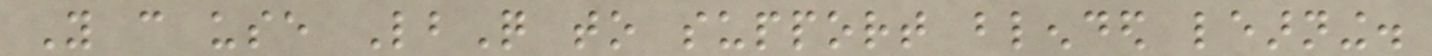You can use LbQ to support blended learning.
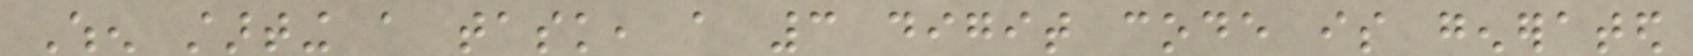When starting a task, a 3 digit code is generated
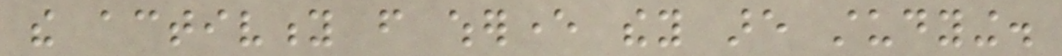the activity from wherever they are studying.
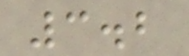3.2
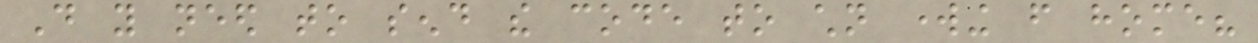Do you need to send the code to children working from home?
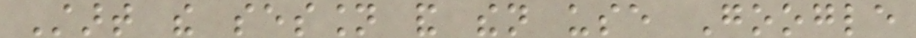Start the session and then use Google
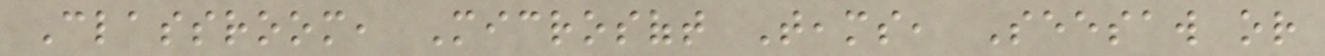Classroom, Microsoft Teams, Seesaw or
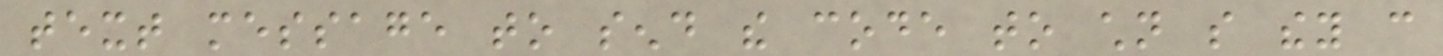text message to send the code to children so they can
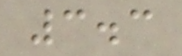3.3
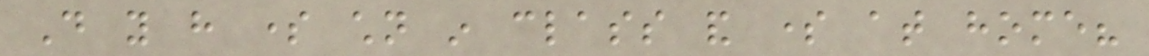Do you have some children in class and some at home?
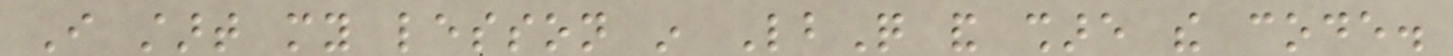I start my lesson in LbQ and share the code.
